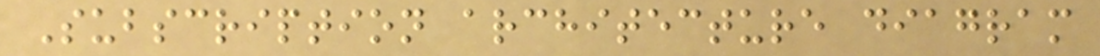Subscription architecture diagram
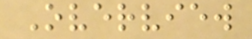Overview
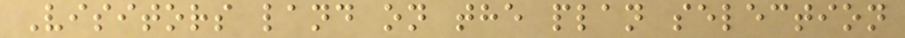Visitors land on the plan selection
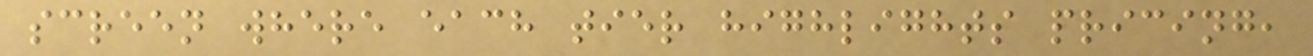screen where each tier highlights pricing,
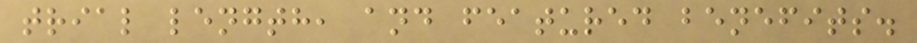trial length, and featured benefits.
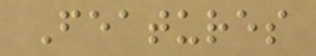Features
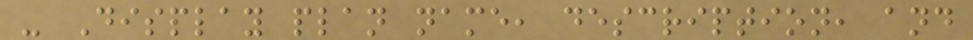- Display plan name, description, and
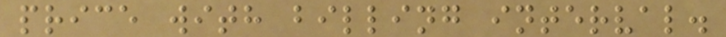price with billing interval.
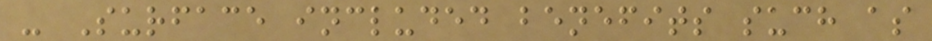- Surface included benefits such as
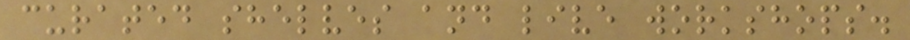curated shelves and live workshops.
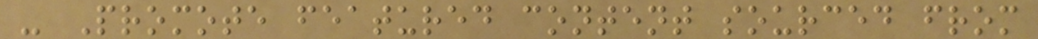- Promote featured content sourced from
